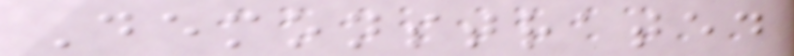Demonstrated
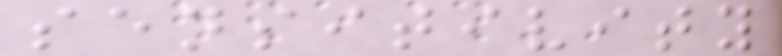sensitivity
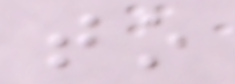to
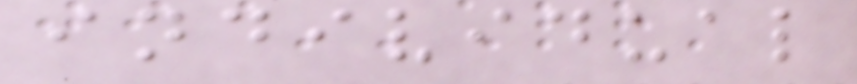individual
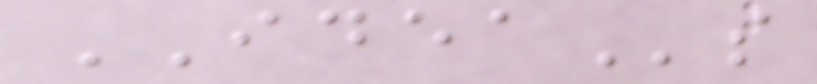IDEAs
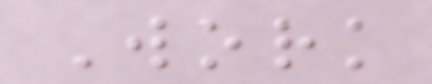Work
